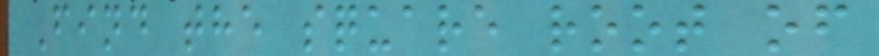Find the square root of
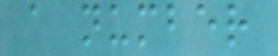a number
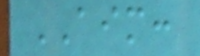AIM:
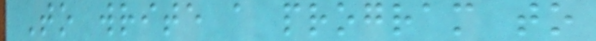To write a program to
